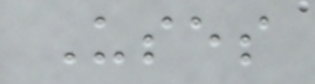Uses
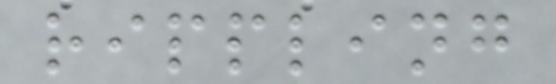rippling
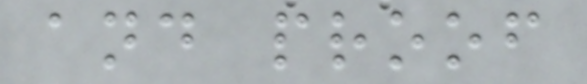and proof
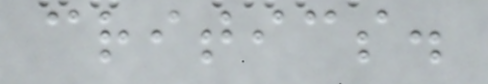critics.
